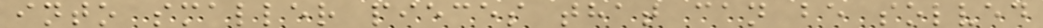into smaller pieces that can be solved
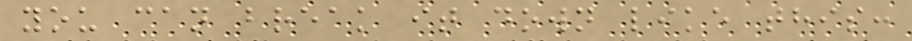you can break it down like this:
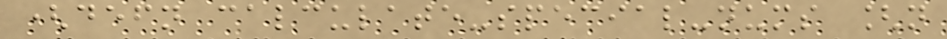(defn calculate-special-nums [n
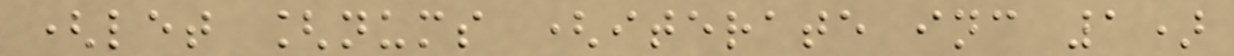(let [nums (iterate inc 1)
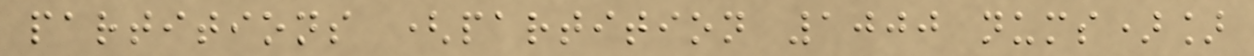partitions (partition 1000 nums)]
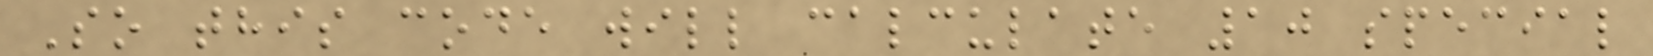So this code will calculate 10 special
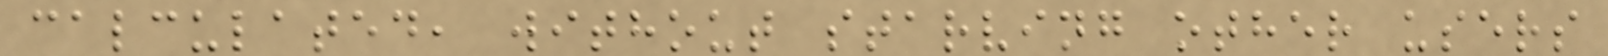calculated, without starving other users
